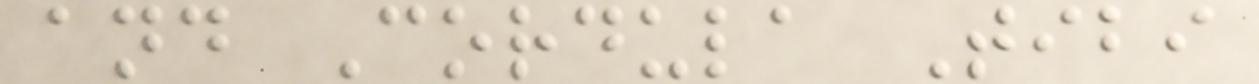and Cordula Tibi
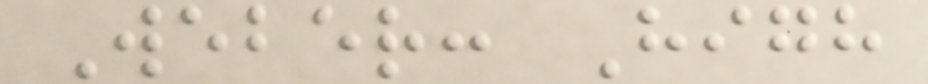Weber: High
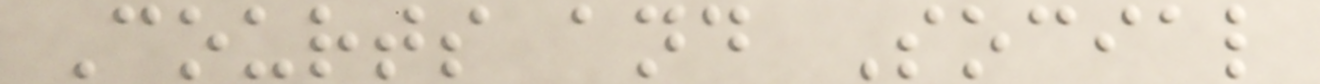Courts and Social
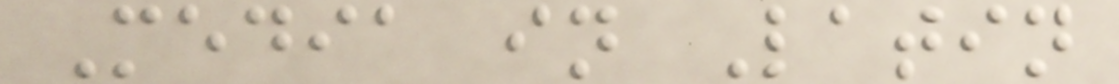Media in Latin
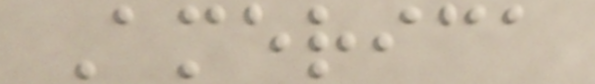America
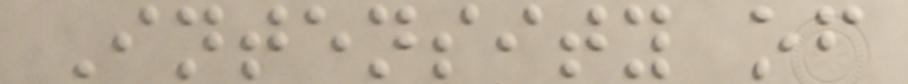Intensity of
